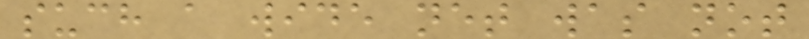such a wide net was not
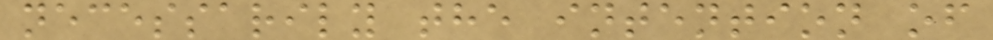necessarily the intention of
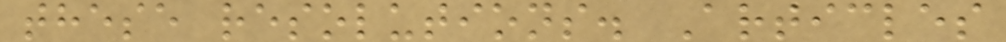these resolutions. Articles
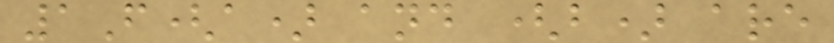1F(a) and (b) are
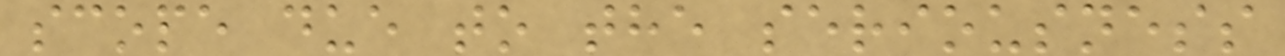scope due to the seriousness
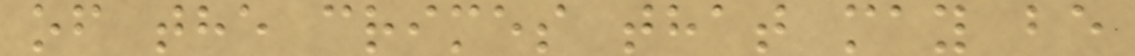of the crimes that may be
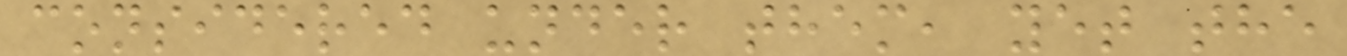considered under them, yet the
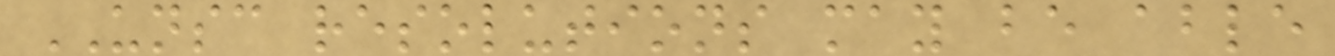UNSC resolutions may be able
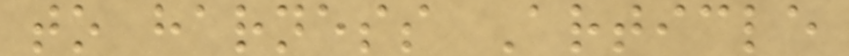to harness Article
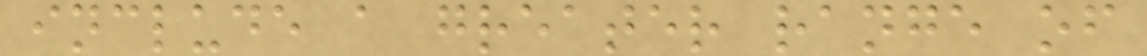include a greater range of
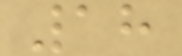18
